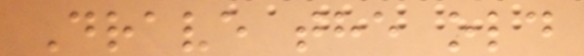Drave the old
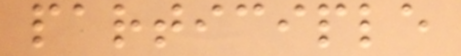participle
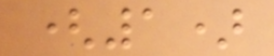(1)
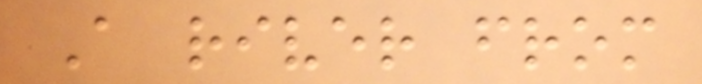A river from
